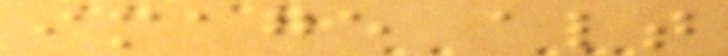image alt
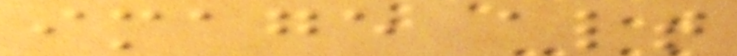image alt
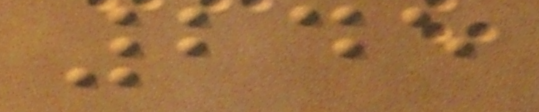245
